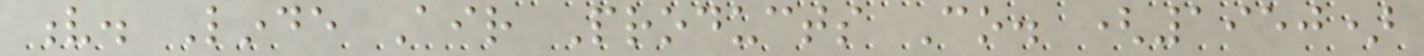v. Linde Air Products Co. (1950)
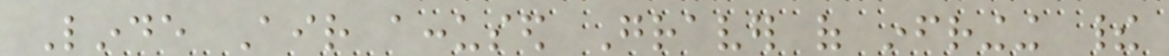Linde Air accused Graver of infringing their
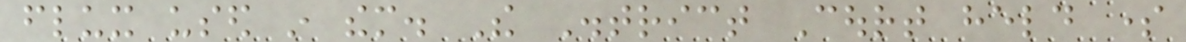flux used in them. The District Court held some
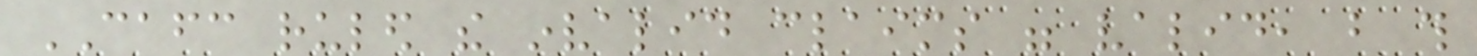CAFC ruled the invalid claims were valid, but this
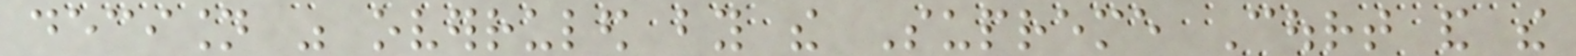decision was overruled by the Supreme Court and the
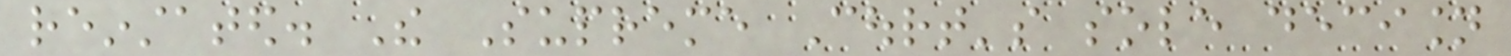reinstated. The Supreme Court's sole decision
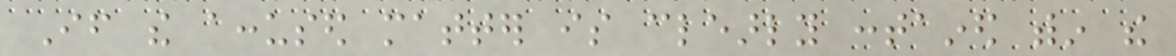If the accused matter is clearly contained within the
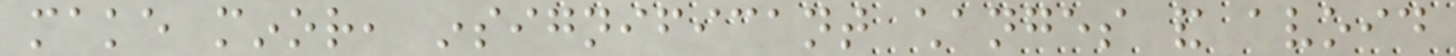make minor, insignificant changes and avoid
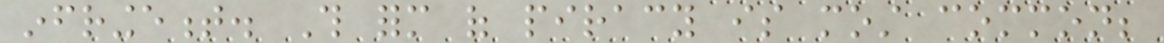infringement. This form of piracy is most common;
